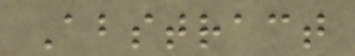Abstract
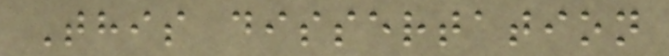This dissertation
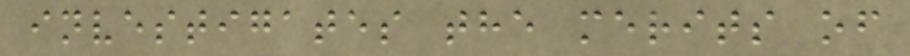investigates the merits of
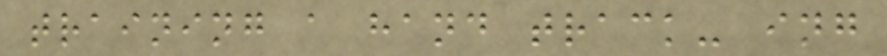training a hand track- ing
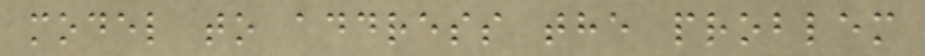model to address the problem
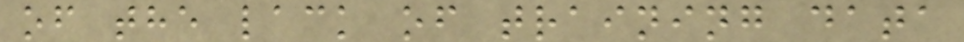of the lack of training data
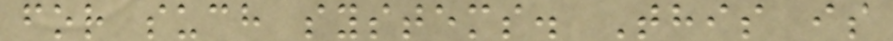for such systems. This is
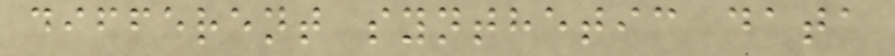different synthetic data
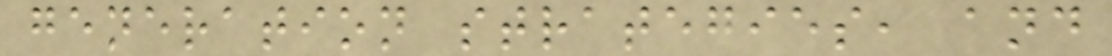generation strategies, and
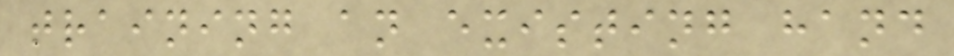training an existing hand
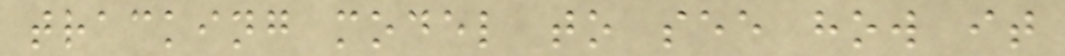tracking model to see how it
